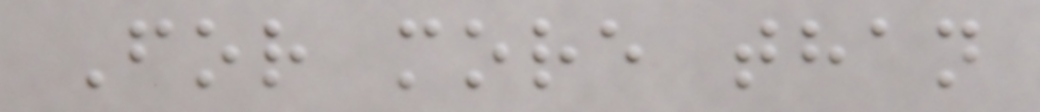For more than
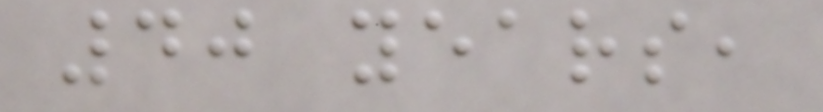40 years,
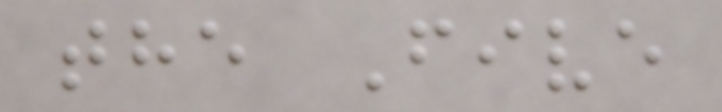the Five
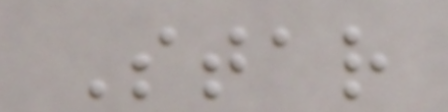Star
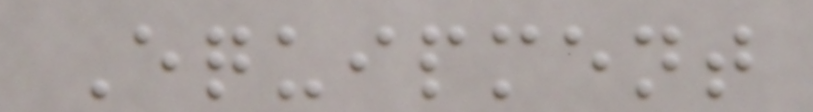Equipment
